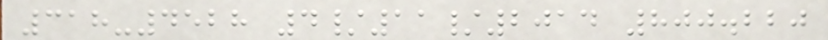318-4528 4/11/2014 800.220
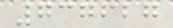737627
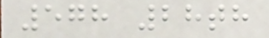578 28th
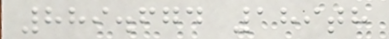889.674 189th
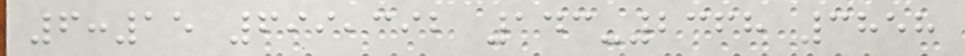6:15 699,392 143-2368 3858
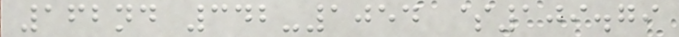162nd 342-1054 $109.79
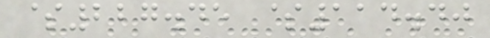$227.45 $114.40
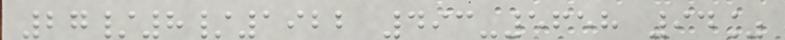27/8/1922 493-5658 94%
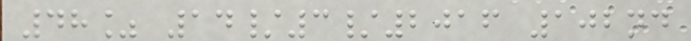48% 14/3/2016 102nd
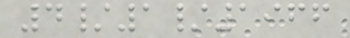4/1/1966
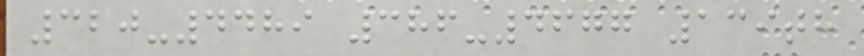320-4489 386-4677 139th
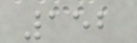152
